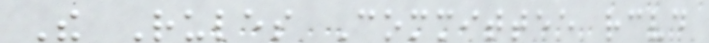The Rules Committee received
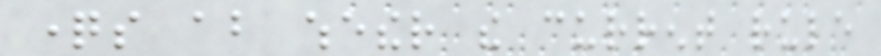questions about whether the current rule
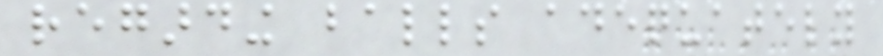regarding balls adequately
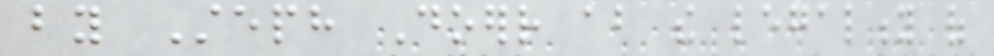by Steph Doerr about the legality of
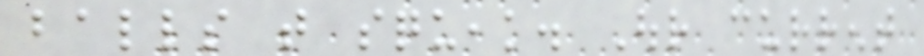balls that squeak. Our current
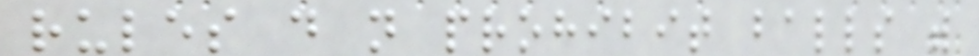rules do not prohibit balls with
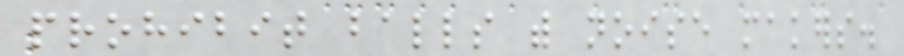prohibit balls with noise makers.
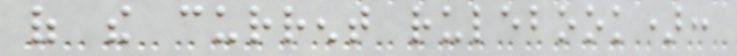of the current rulebook):
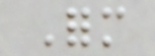Form
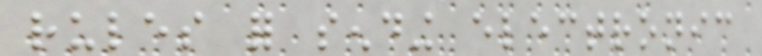rules for sending electronic
